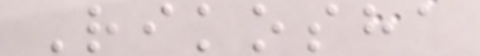Rikosha
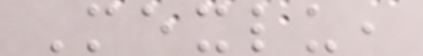Mexlu,
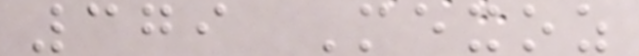379 Mexoz
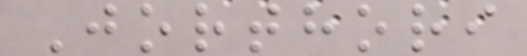Jorthori
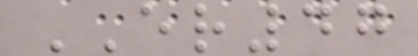ER47
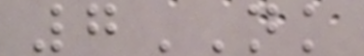7NK
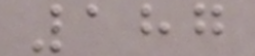187
